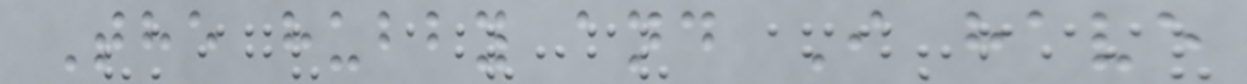The hubby and I have
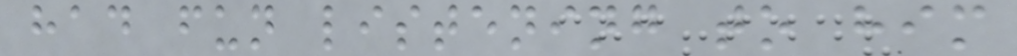had fun listening to him
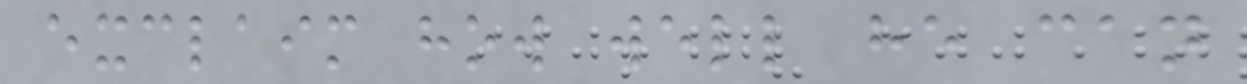exclaim how well he can
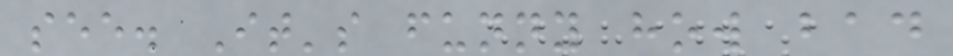see. It's funny how bad
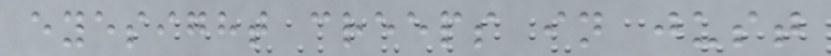eyesight creeps in just
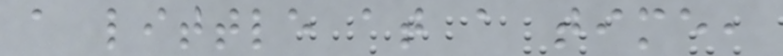a little at a time,
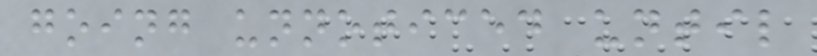going unnoticed until
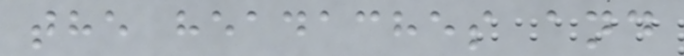the headaches and
